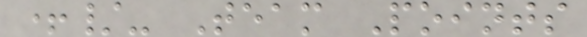+/- Team Points
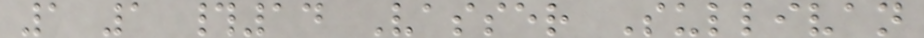1 1 #14 Vasser Sullivan
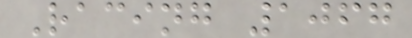Racing 1067
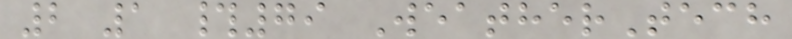2 1 #79 WeatherTech
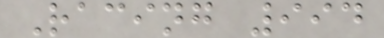Racing 994
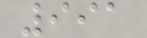991
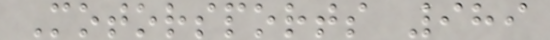Motorsports 989
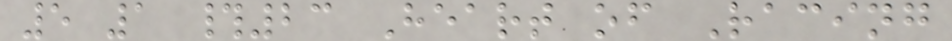5 1 #23 Heart of Racing
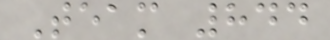Team 844
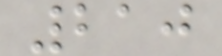210
